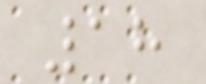18
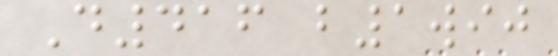D416 b1wij
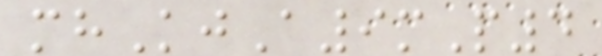mhKjA9mP4
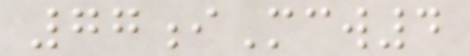77iMcw4
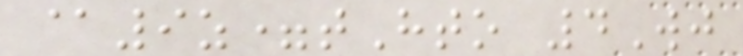@9z=tHto 4Wj
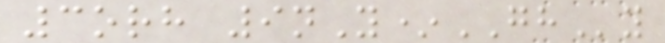3orh 9nY*GHy
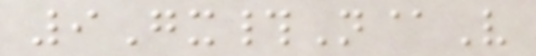9Gx#N@V
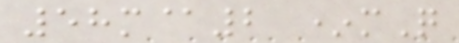58m@2 *mQ
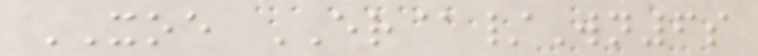XOE ER@/Wn6s
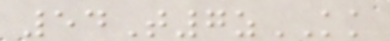54T7zKK
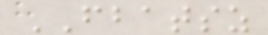FBATSZ
